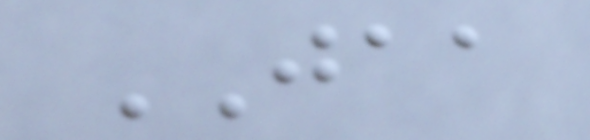JAA
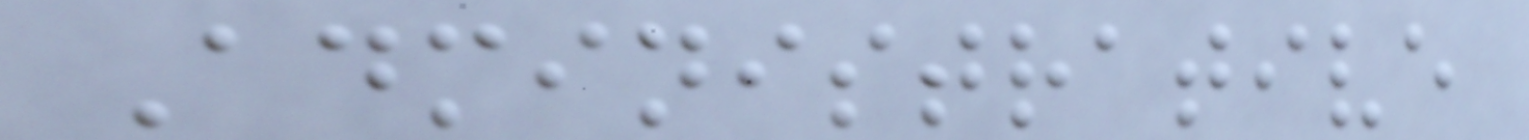Administrative
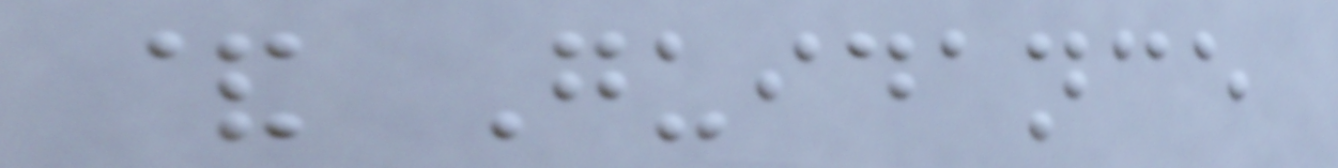& Guidance
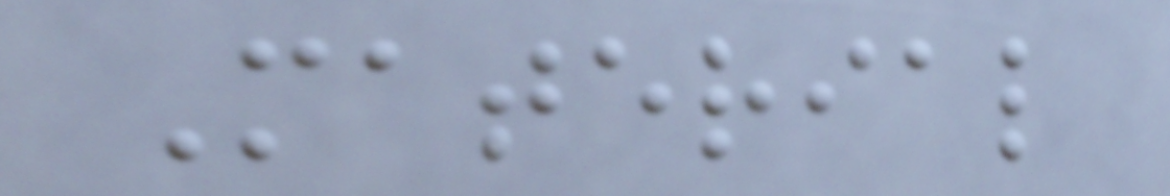Material
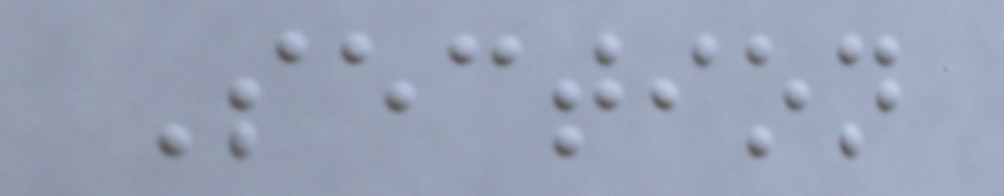Section
